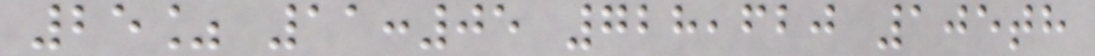25% 11:05 728,620 105th
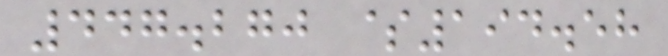447.270 $194.58
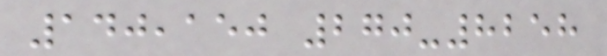140,150 270-8258
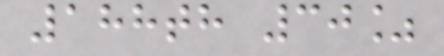188th 30%
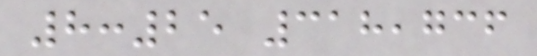8:25 318,736
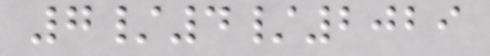7/4/2029
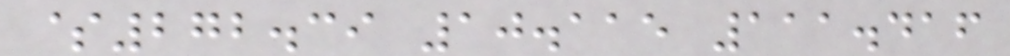$272.39 10.115 111.416
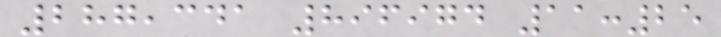287,341 896974 11:25
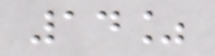14%
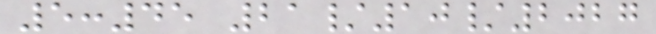5:45 21/10/2027
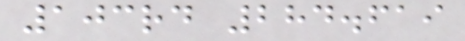103rd 284.619
